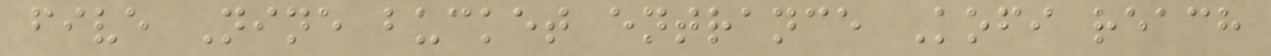five Nine bucket entrance Kofi reach
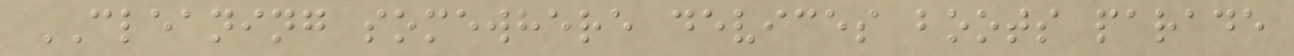CLEANING somewhere devices boots parade
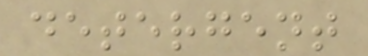detergent
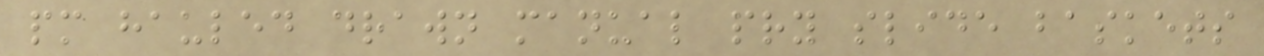pm hauled drawn manual pry slide baskets
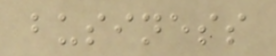business
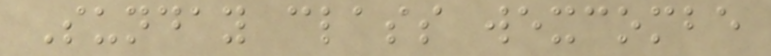Sunday class wexcombe
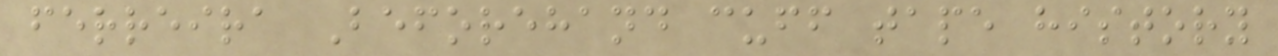ferreira Beforehand cuff tape history
